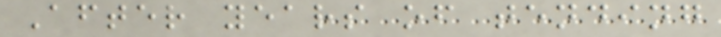After years of tending
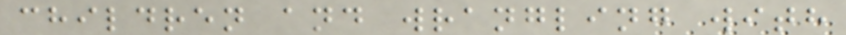children and wrangling with
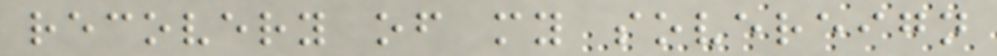recovery of my sovereign
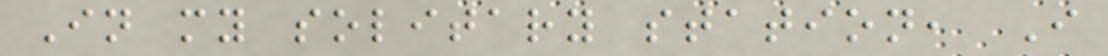In my solitary station, I
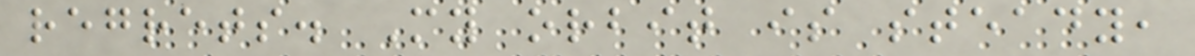regrets. My orbit is steady,
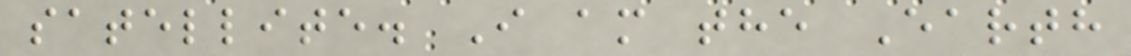satellite. I am the Earth
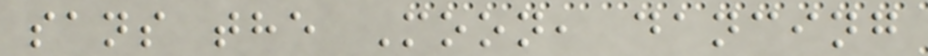sans the Moon, dancing
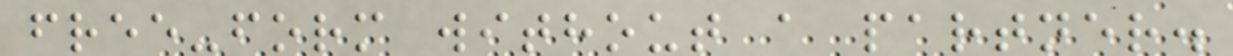free-form without a partner.
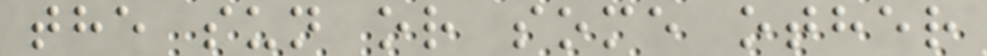the sun or some other
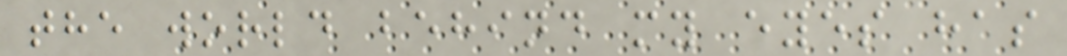the world behind my eyes has
